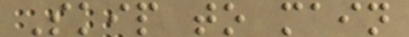Skip to main
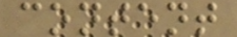content
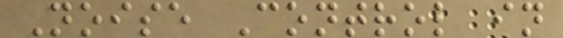Noise Control in
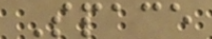Space
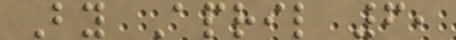By April 6,
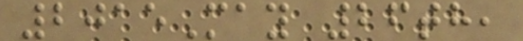2015May 26th,
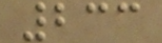233
